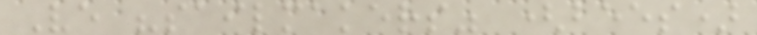Ve "sailmakers" (bees)
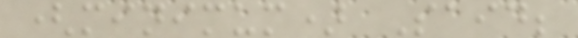(minimum) Said;
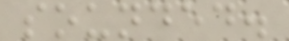sounded.
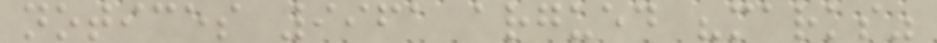notices 9961 argued "marks"
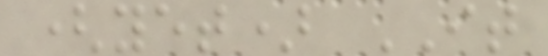(yet) IT
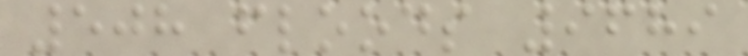508 floods 9689
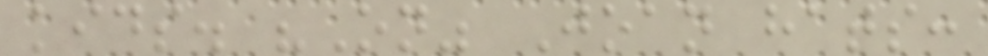kids. "On" Joan hats:
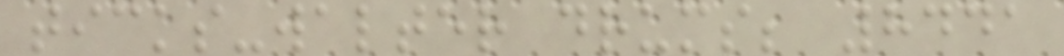ticks-walter drums; 8441
